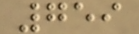759
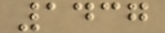1437
